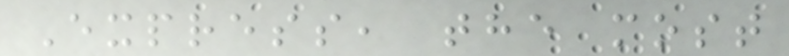Express, the most
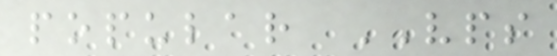popular VPS
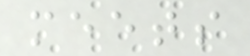meets
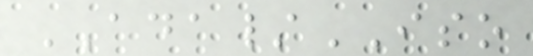ADA/ISO
